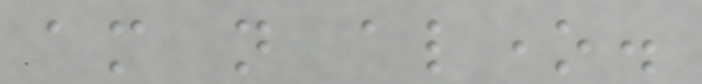am not alone.
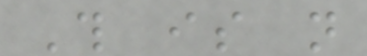This is not
